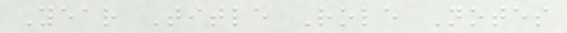Year Title Role Notes
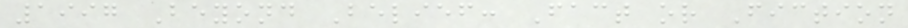1997 Beyond Belief: Fact or Fiction
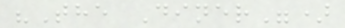"The Diner")
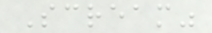Scream"
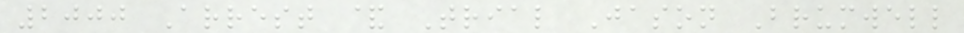2000 Arrest & Trial Jason Brumwell
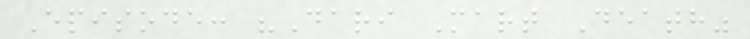Episode: "Dari Mart Death"
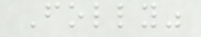Folly"
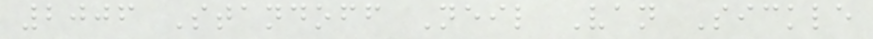2006 Standoff Neil Van Sickle
